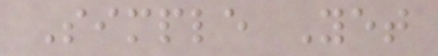Simple Yet
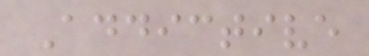Addictive
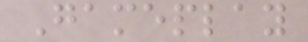Gameplay
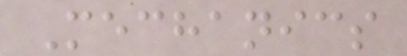Mechanics
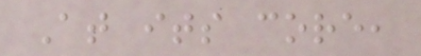At its core,
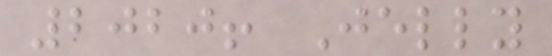2020! Jelly
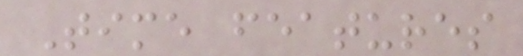Time features
